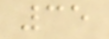35
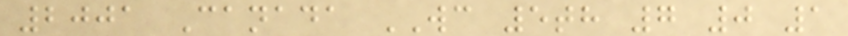2001 Canada WC 5th 7 0 1
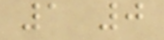1 0
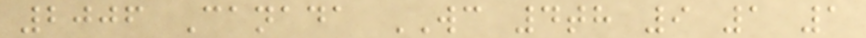2006 Canada WC 4th 9 1 1
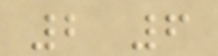2 6
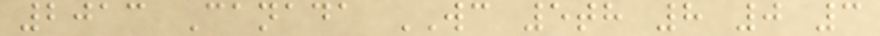2013 Canada WC 5th 8 0 3
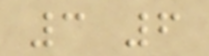3 6
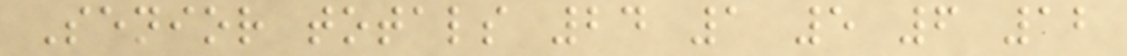Senior totals 24 1 5 6 12
